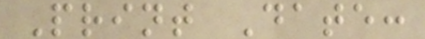Print Date:
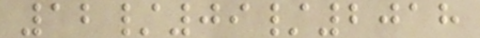12/09/2018
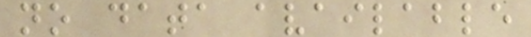no data available
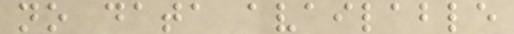no data available
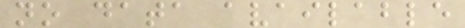no data available
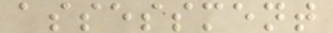assessment
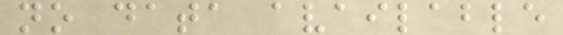no data available
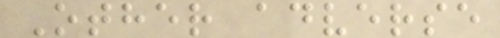Other adverse
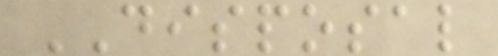DISPOSAL
